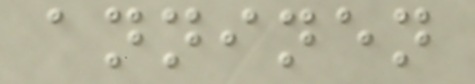anninen
